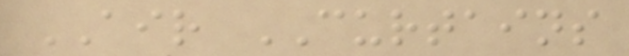AIR CURTAINS
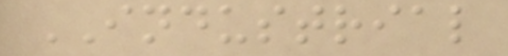INDUSTRIAL
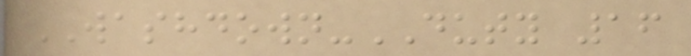WASHDOWN-DUTY 16
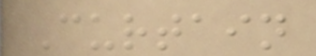Curtain
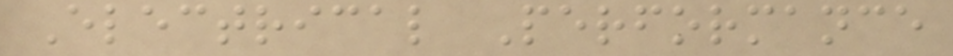Electrical Performance
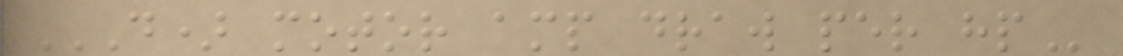D) MOTOR AMP DRAW PER HP
